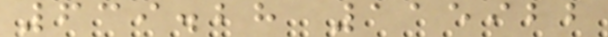639.28 115922
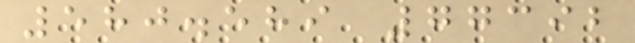580.589 77392
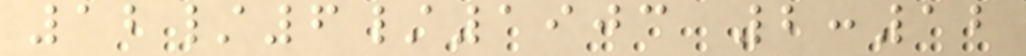12/6/1903 2:12
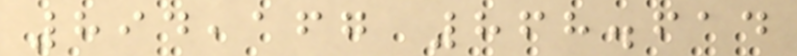894,167 868.614
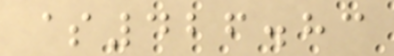$426.83
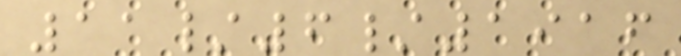11/6/1916
